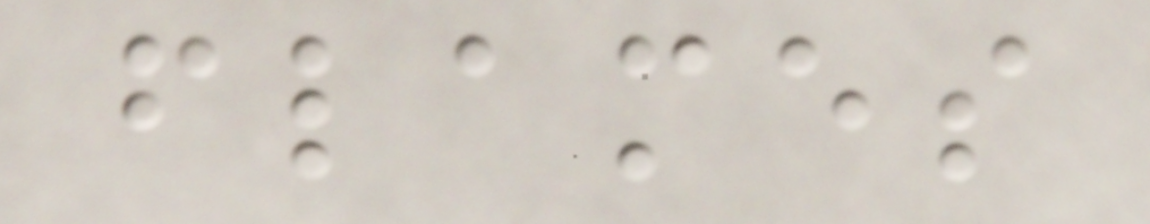flames
